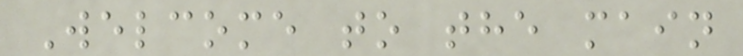Welcome to the main
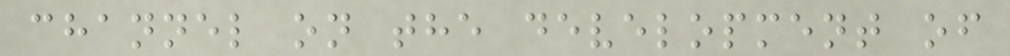channel on the development of
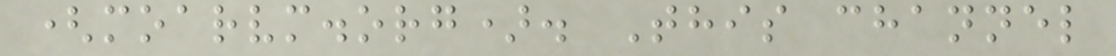(moarvm.org). This channel
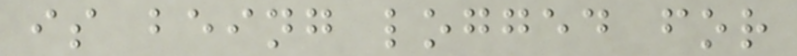is being logged for
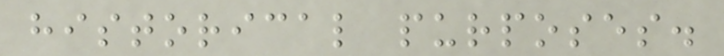historical purposes.
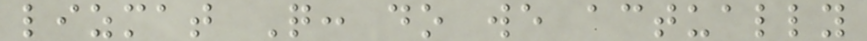lizmat Q: do we actually
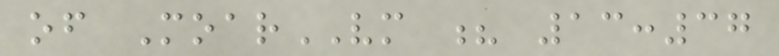of MoarVM ? 13:37
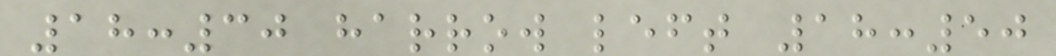18:30 harrow left 18:50
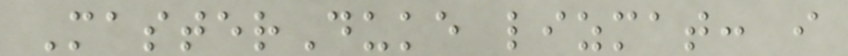MasterDuke lizmat: i
